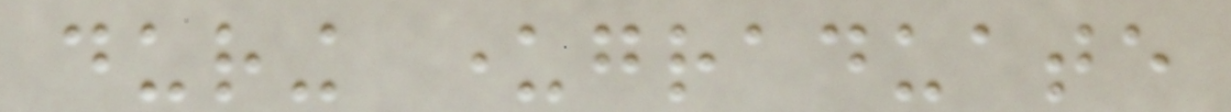during undergraduate
